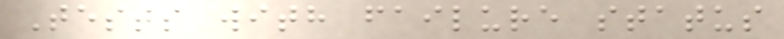Tests with failure status
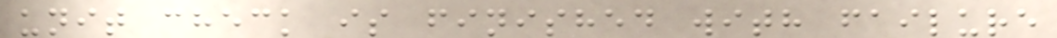unit check is finished with failure
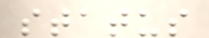status
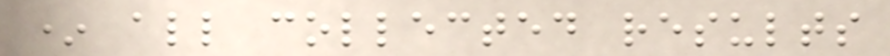* all collected results
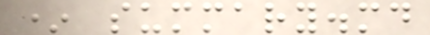* summary.md
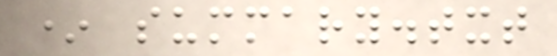* summary.txt
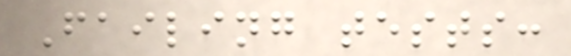Failing tests:
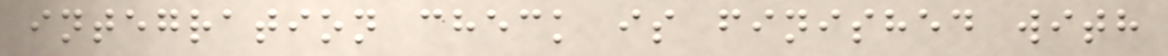integration check is finished with
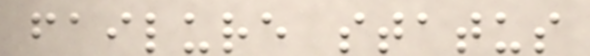failure status
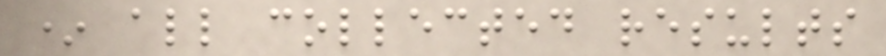* all collected results
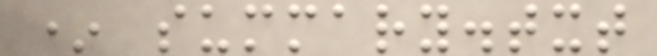* summary.txt
